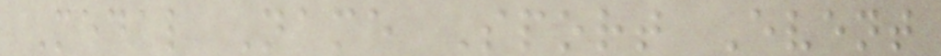Medal Name Sport Event
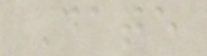Date
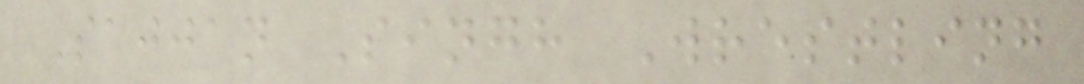Sajjan Singh Wrestling
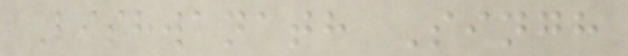Bishwanath Singh
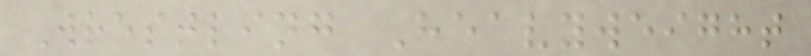Wrestling Heavyweight
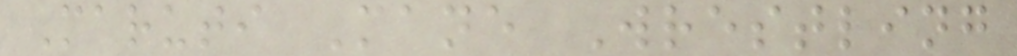Maruti Mane Wrestling
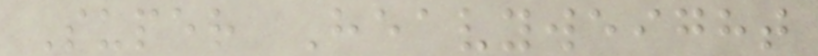Super Heavyweight
